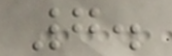7.
